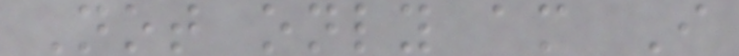Not only am I
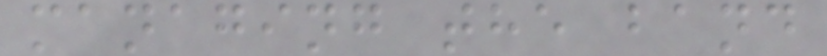managing the band
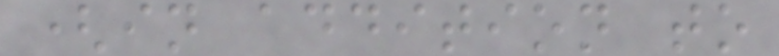(in addition to
